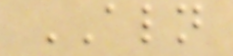ALN
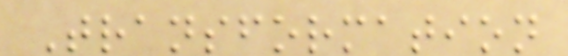Transformation
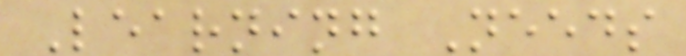Learning Needs
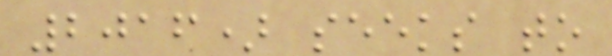2016) seeks to
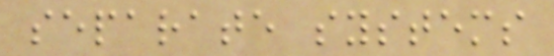separate systems
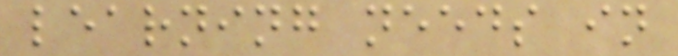learning needs in
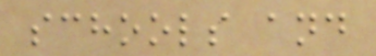schools and
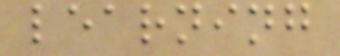learning
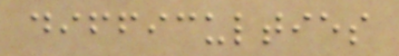difficulties
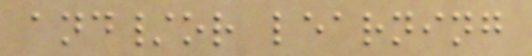and/or learning
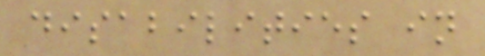disabilities in
